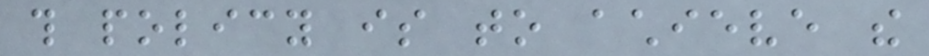this policy is to achieve the
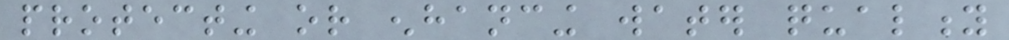protecting or enhancing water quality
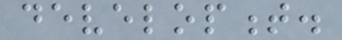development.
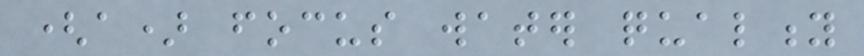(a) focus water quality
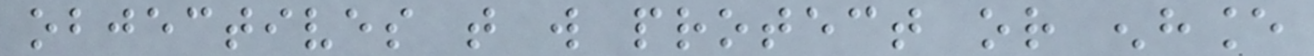objectives that will protect or enhance
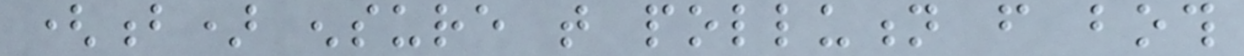(b) ensure that pollution from both
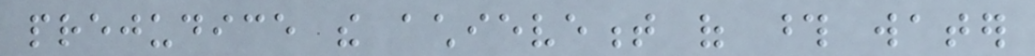prejudice the achievement of those water
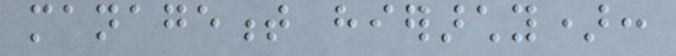management hierarchy):
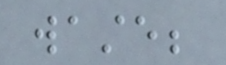waste;
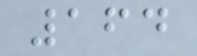164
